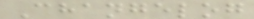Changelog
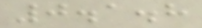0.1.8
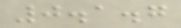0.1.7
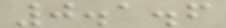0.1.6
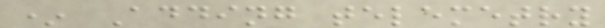* Adding telemetry
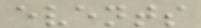events
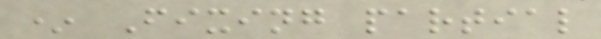* Fixing partial
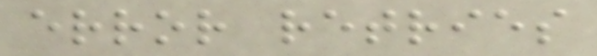error retries
